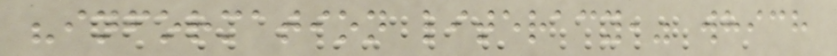"information literacy," which
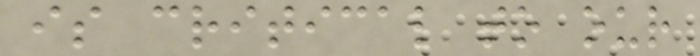is critical to our
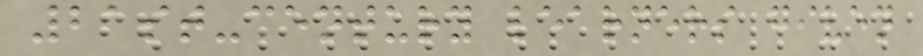21st-century learners given
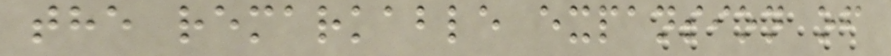the remarkable expansion of
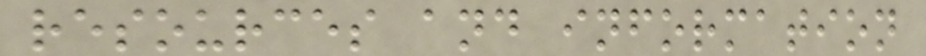resources and information
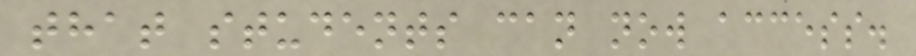that students can now access.
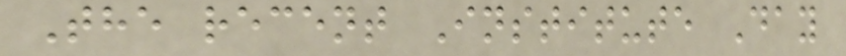The recent Institute Day
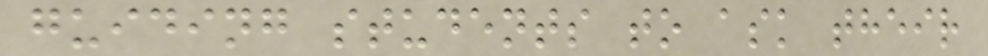guiding students to ask their
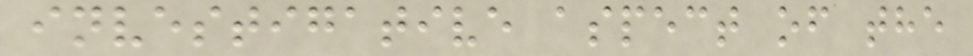investigative aspect of the
